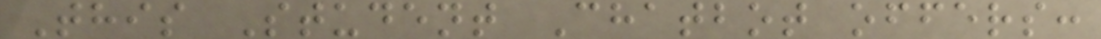This Student Chatbot offers:
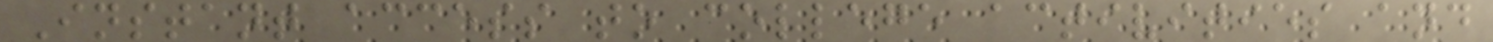Instant access to college activities and
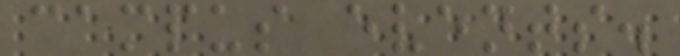campus events.
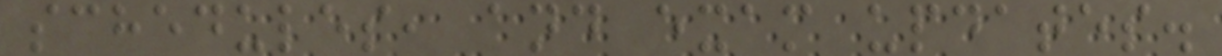schedules, and exam updates.
